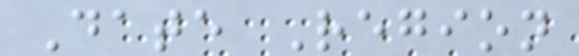Date Region
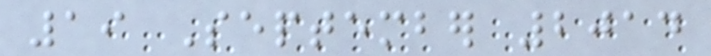19 September 2014
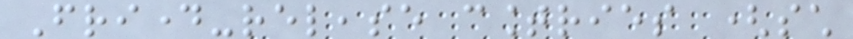Friday-release countries (such
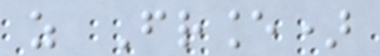as France)
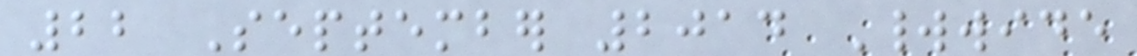22 September 2014 Worldwide
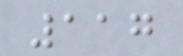117
